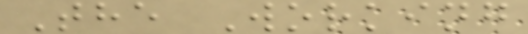The Working
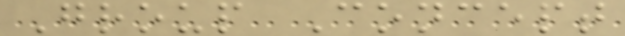Group Concept
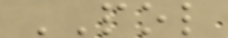POL
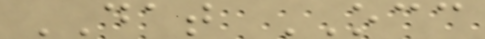DAT OCC
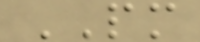PM
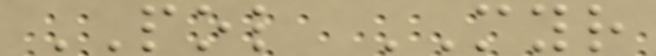POL MYR
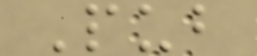Pub
